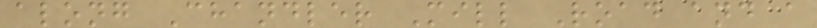along Chandler Mill Road and a
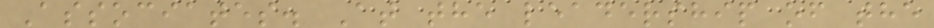Associates. At the leadership of the
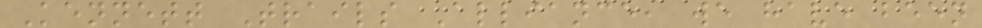Kennett Trails Alliance, we have been
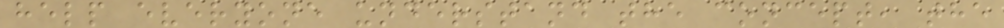help everyone understand the concept, the
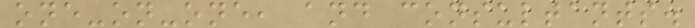one-on-one, and consultants.
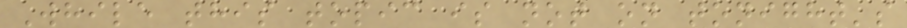While this topic is not on tonight's
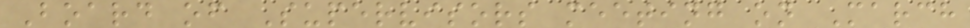Board of Supervisors meeting on March
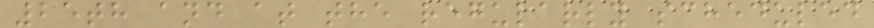25th and at the regularly scheduled
